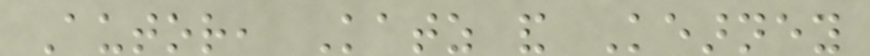Autor, Katz and Kearney
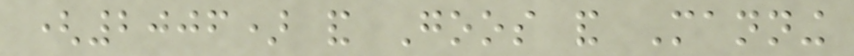(2006) and Goos and Manning
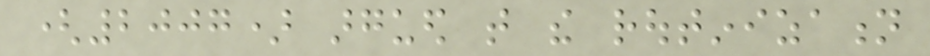(2007) argued that the routinization
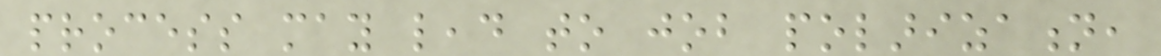process may lead to job polarization,
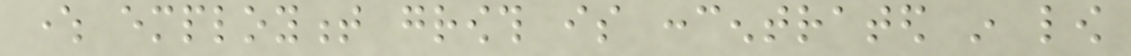where employment growth is concentrated in low
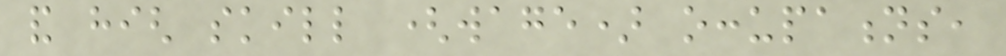and high skill (wage) occupations,
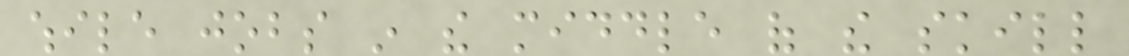while jobs in the middle of the skill
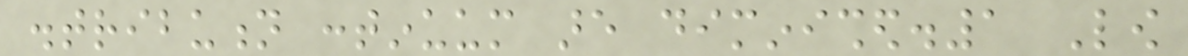distribution continuum are diminished.1 Low
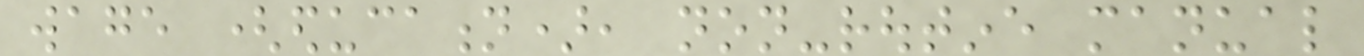wage (education), non-routine manual
